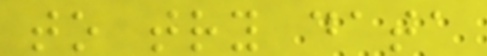to try data
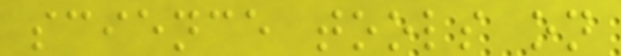science tools on
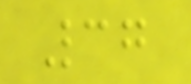37
